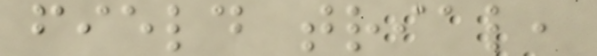field trial,
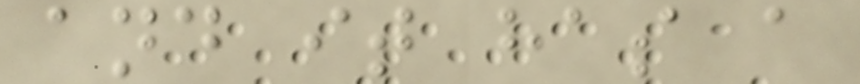and it has a
